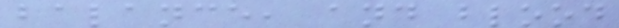balance, and blood
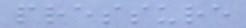pressure
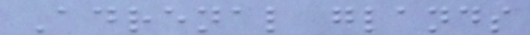Adrenal glands
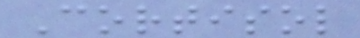Cortisol
